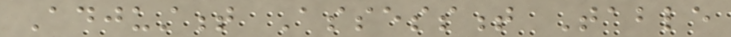Adjustment Assessment Table
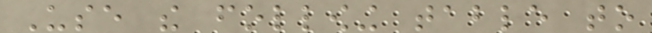Use the following table to
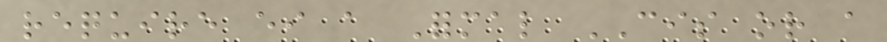require either a Formal CIS or a
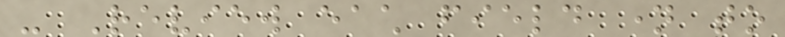- Review each field name to
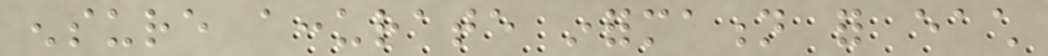ensure accurate information for each
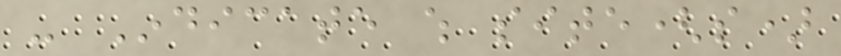- Indicate which site(s)
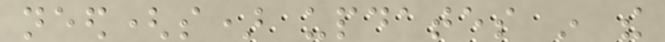need(s) updates in the
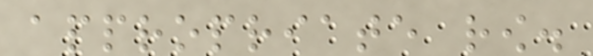appropriate row.
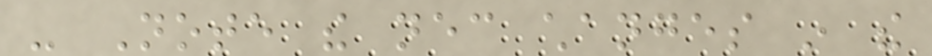- Note the necessary changes in the
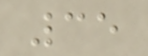35
